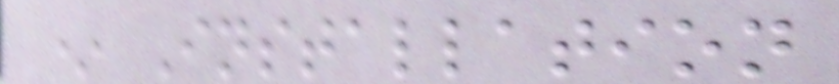* Installation
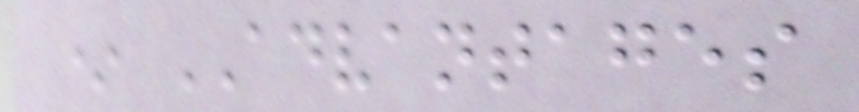* ADVANTAGES
